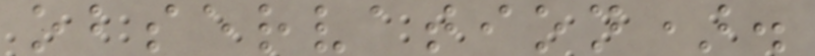observation).
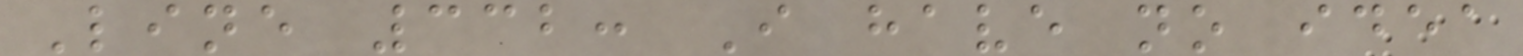Line 332: I have no idea
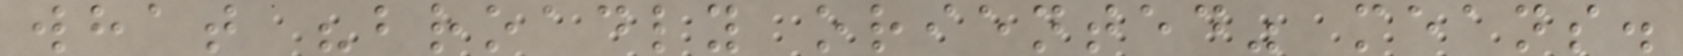what "broadly oriented" means.
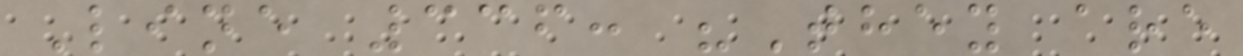Line 336: "They are
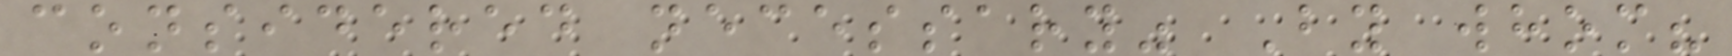considered necessary" By whom?
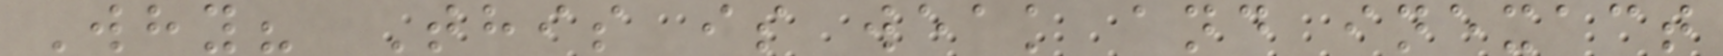Why? This is weak and inexact
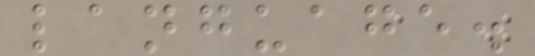language.
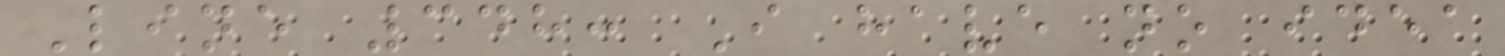Line 348: I have no idea
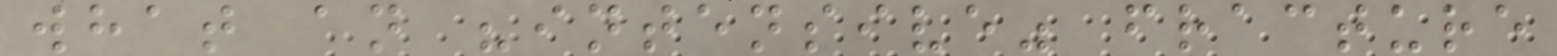what an "intensive" fracture
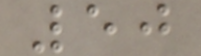50
